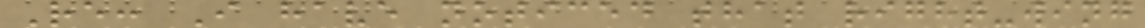Re: I have noticed that right-wing
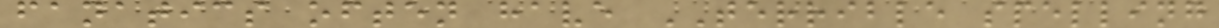fanatics often have TERRIBLE spelling
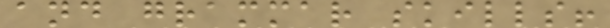and grammar skills!
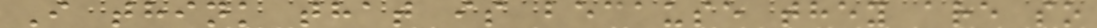I think that is because they are so
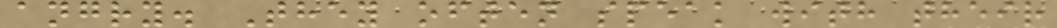angry. They often speak with their
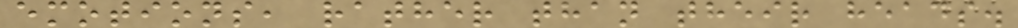emotions, rather than their heads.
